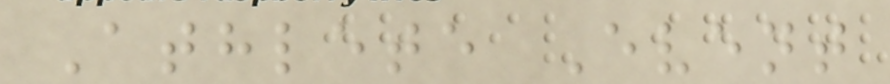Athlete Event
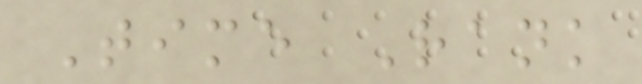Time Rank
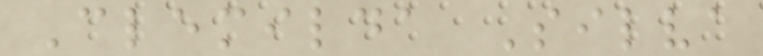Clemilda Silva
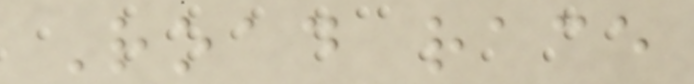Road race
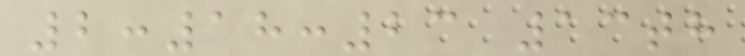2:18:23 13th
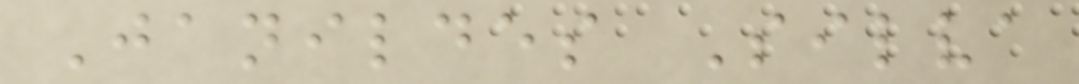Janildes Silva
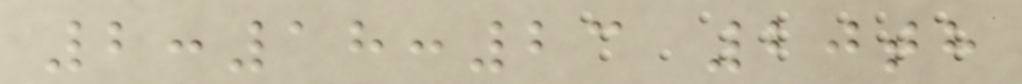2:18:23 20th
